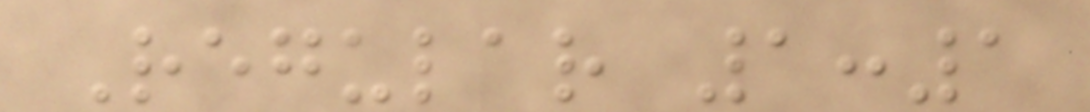Regular 1:1
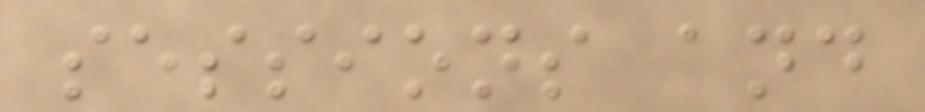sessions and
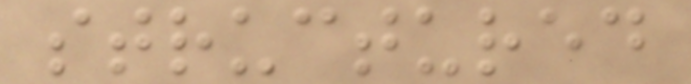structured
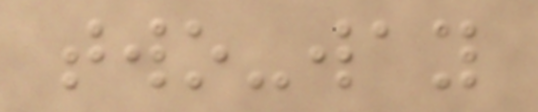two-way
